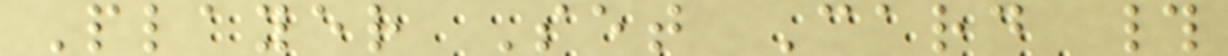Player Set Card #
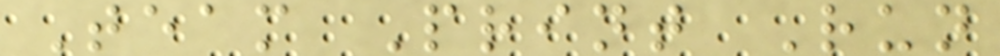Team Print Run
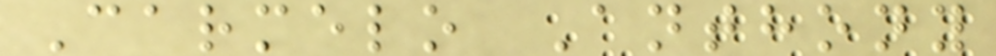Carmelo Anthony
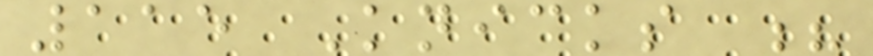115 Knicks ?
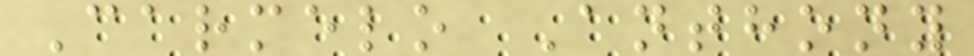Carmelo Anthony
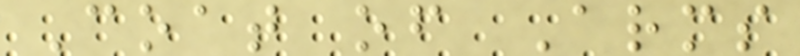Coat of Arms
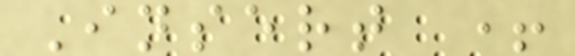Insert +
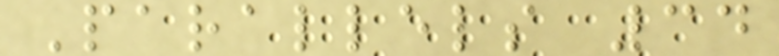Parallels 34
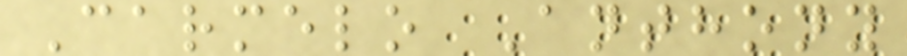Carmelo Anthony
